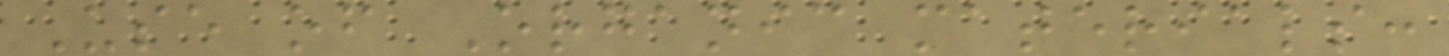Use of Organic materials:
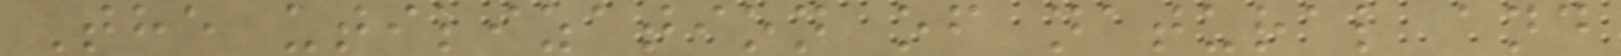The utilization of natural and
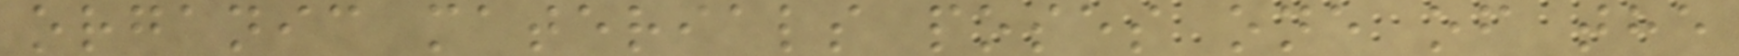organic materials poses one of the
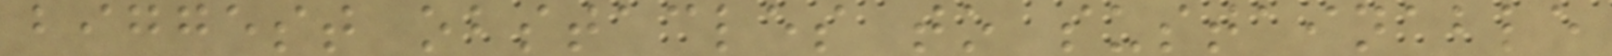biggest obstacles to sustainable
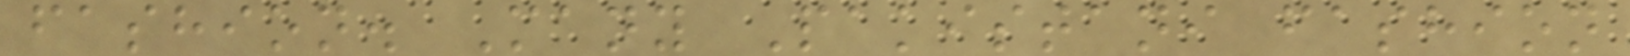fashion. Many Pakistani fashion
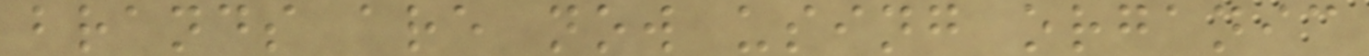brands are now using organic
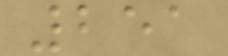251
